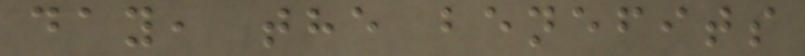day, the benefits
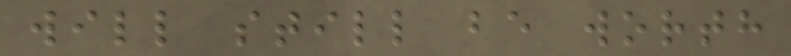will still be worth
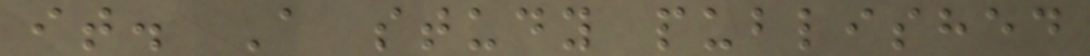it. A study published
